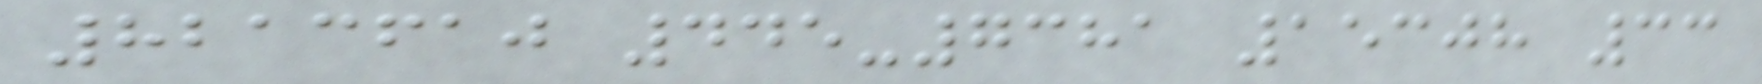8213610 445-7381 15308 33
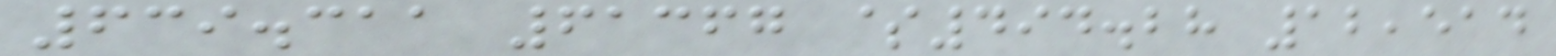639.311 61367 $494.28 12,514
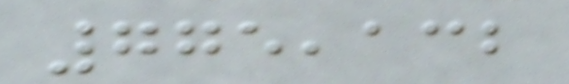775,132
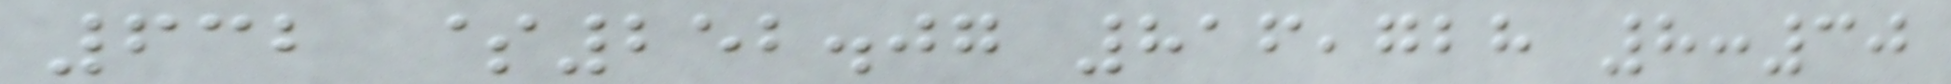632 $252.07 816,728 8:30
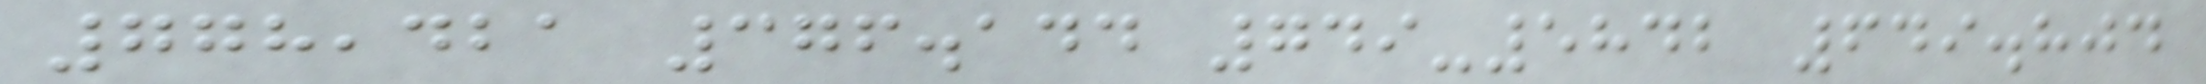778,421 376.144 749-5842 649.804
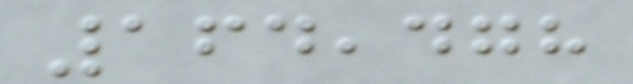164,478
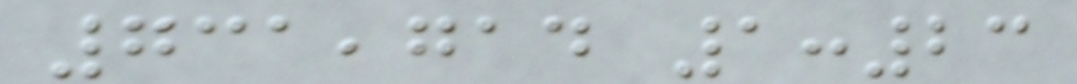731,714 1:23
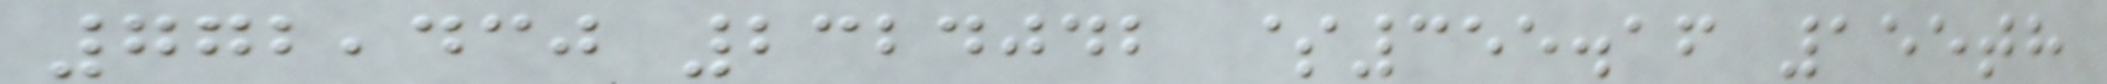772,430 2324042 $355.16 155th
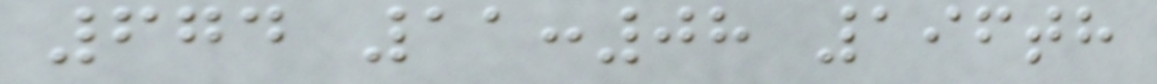674 11:08 196th
